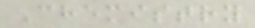Chemistry
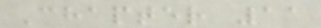Chapter 11
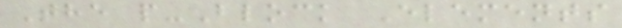The p-Block Elements
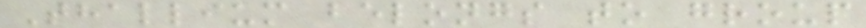Thallium belongs to group
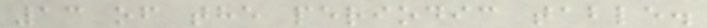13 of the periodic table.
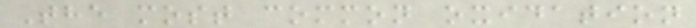The most common oxidation
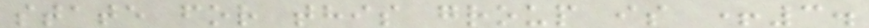state for this group is +3.
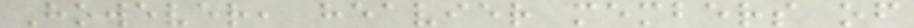However, heavier members of
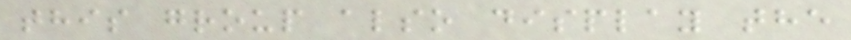this group also display the
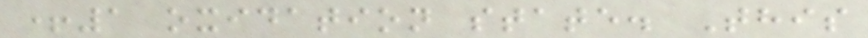+1 oxidation state. This
